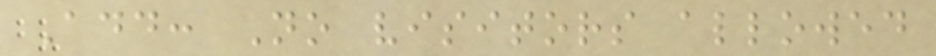Add: No visitors allowed
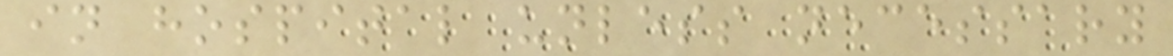in hospital unless necessary
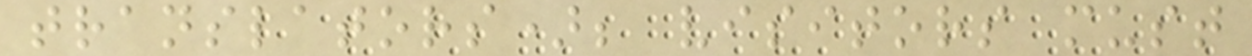translators); visitors must
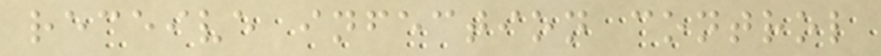receive infection control
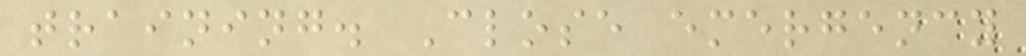training. Close emergency
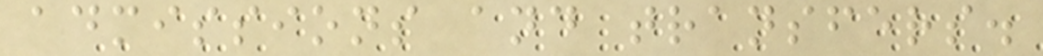admissions and transfers.
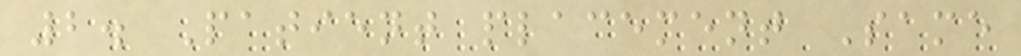2. Patient placement Same
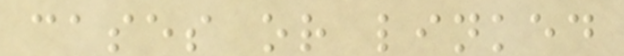cases or linked
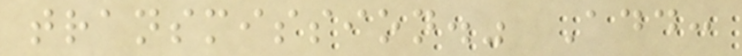transmission." Add:
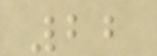22
